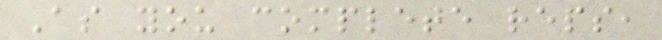As you complete reps,
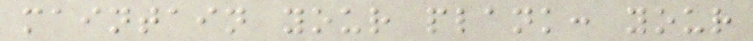maintain your plank: your
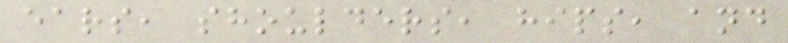ears, shoulders, hips, and
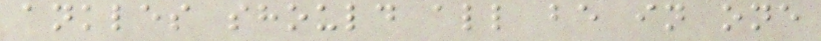ankles should all be in one
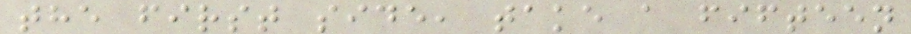the first side, take a fifteen
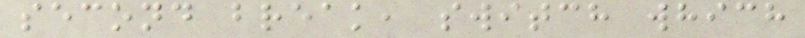second break, switch which
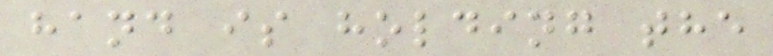hand is holding the
